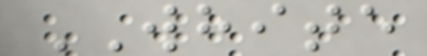WHITE
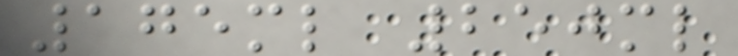175ml 250ml
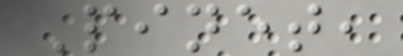Pinet,
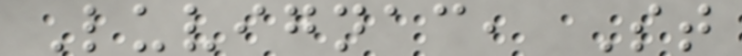Luvignac, St
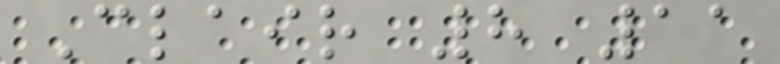Clair 8 11
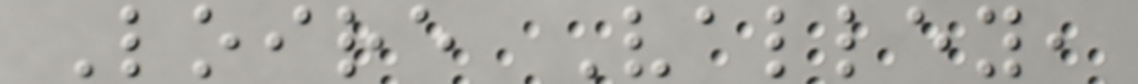Loire Valley,
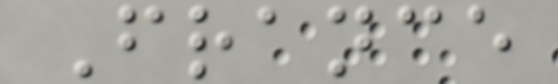France
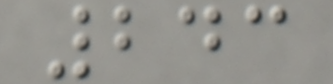243
